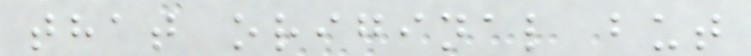that original but
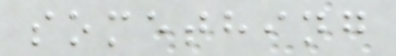something
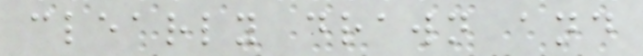clearly drawn and
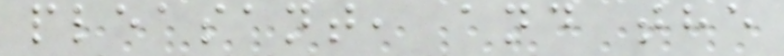pleasant, and the
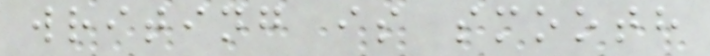writing is smooth
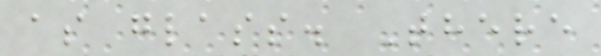as glass. There
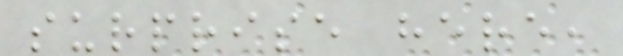surprise here,
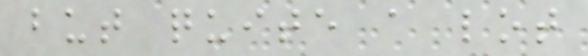but quite a lot
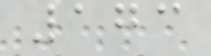173
